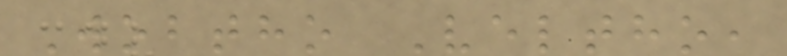Wobtho Veltho,
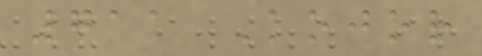711 Kojor
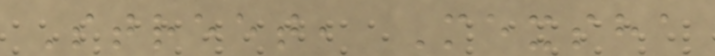Street, Mexsha
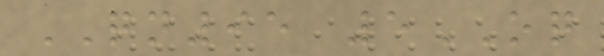QN95 5OQ
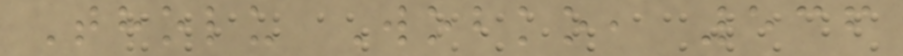Tholu Wobko, 536
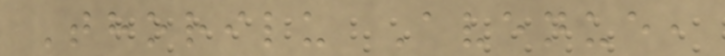Thorilu Avenue,
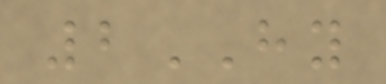2HY
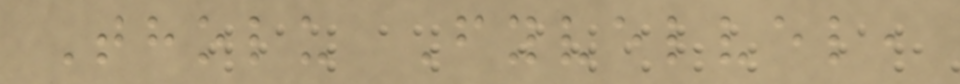Tholu Fyvelvel,
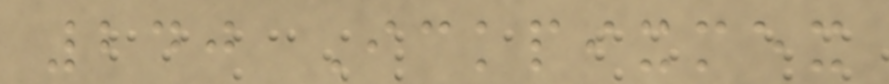240 Ickpixmex
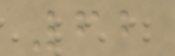62
